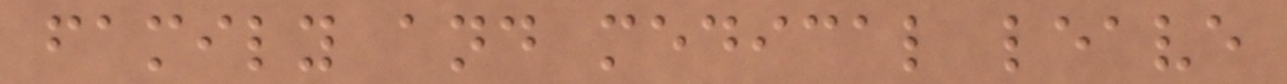family and medical leave
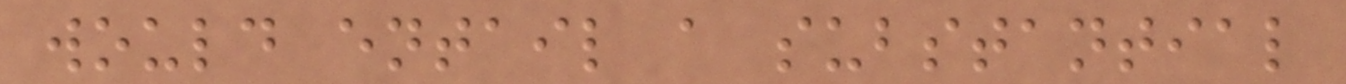would entail a substantial
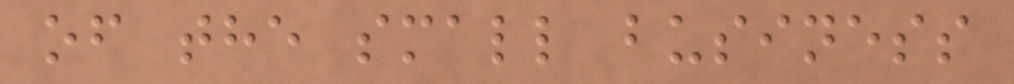of the small business
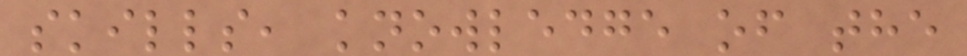skills, knowledge of the
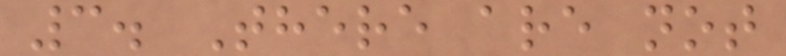3. There are not
